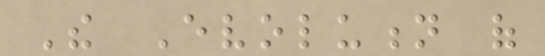The Evolution of
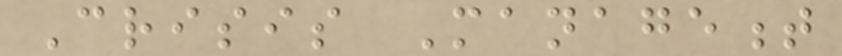Crisis Management
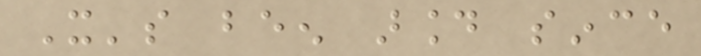It's been around since
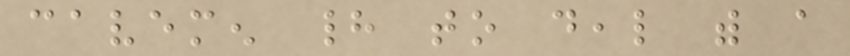cavemen had to deal with a
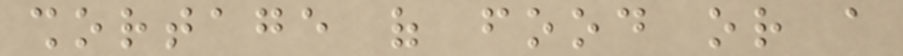shortage of food or a
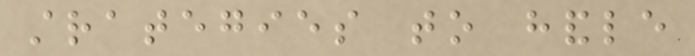strategies to handle
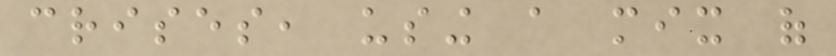crises, using a mix of
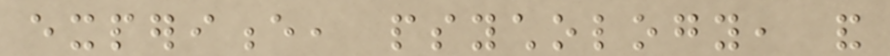experience, psychology, and
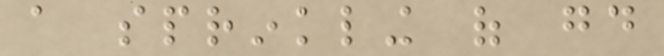a sprinkling of good
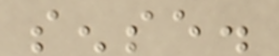sense.
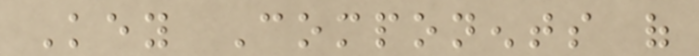Key Components of
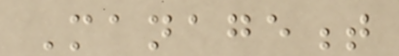Management
